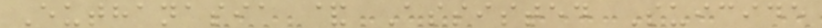Euthanasia & Assisted Suicide
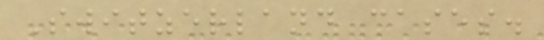Switzerland cases.
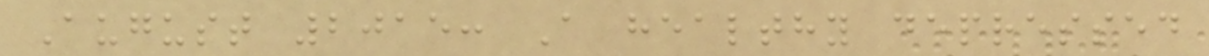August 2015: A healthy depressed
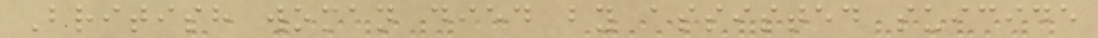British woman died by assisted suicide
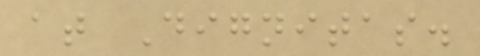at Dignitas.
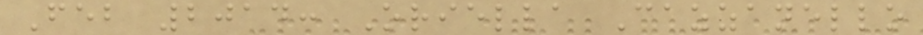Feb 2014: Oriella Cazzanello
